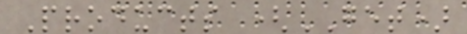Products (GET)
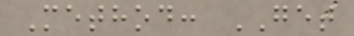Method: GET
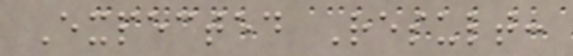Expected Result:
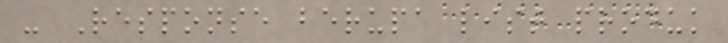- Response berupa list produk
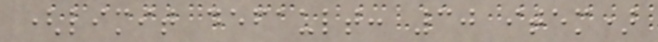(limit default: 30 item)
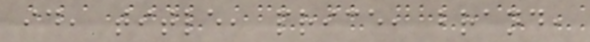id, title, price, brand,
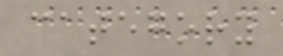category
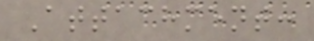Attachment:
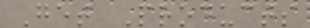Get Products
